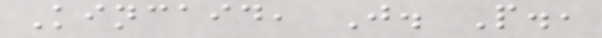Kincaid, J. P.,
